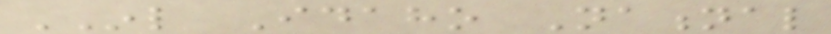INL Idaho National
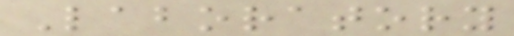Laboratory
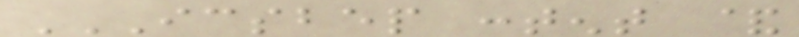ICSBEP CONTENT &
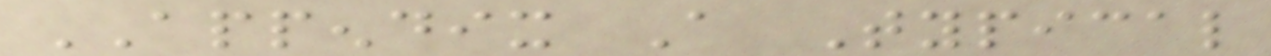APPENDIX A Typical
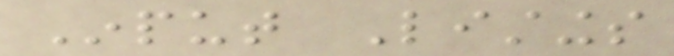Input Listings
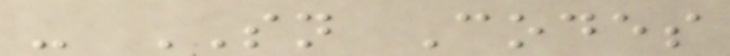- SN Codes
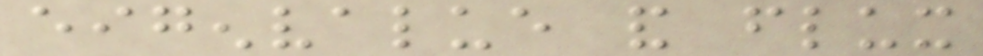eigenvalue and flux
